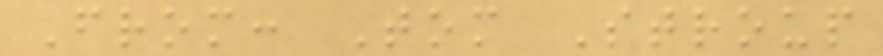From: Tom Stroup
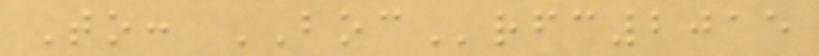To: BOCrfc2015
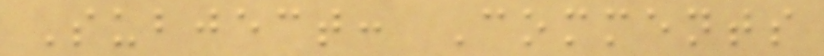Subject: Comments
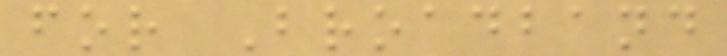for Broadband
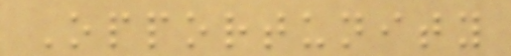Opportunity
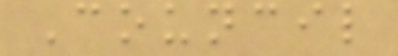Council
